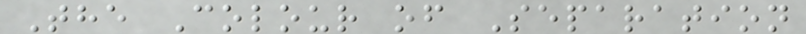The Colour of Separation
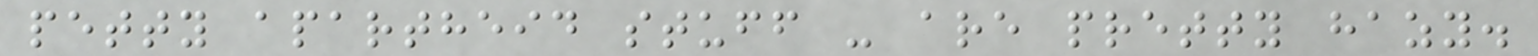petty apartheid stuff - are pretty hazy.
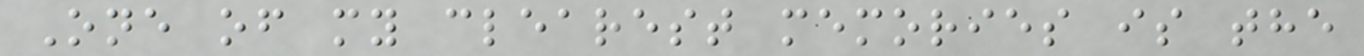One of my clearest memories is the
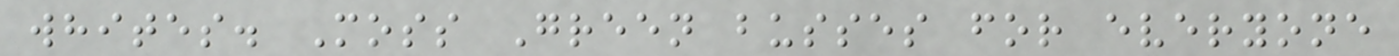whites. Moss Green busses for everyone
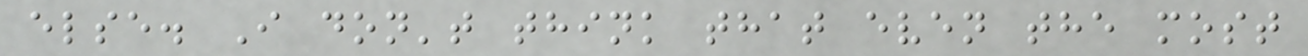else. I don't think that even the most
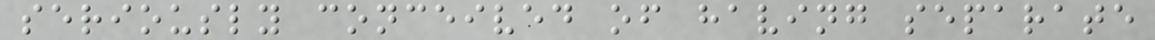seriously conceived of having separate
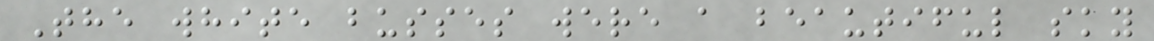The white busses were a beautiful sky
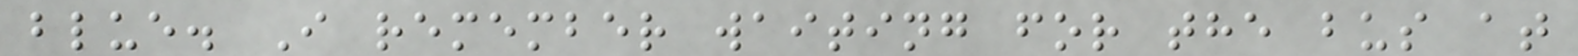blue. I remember waiting for the bus at
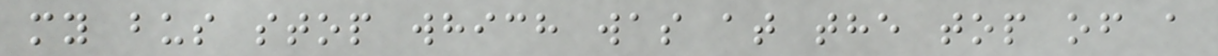my bus stop which was at the top of a
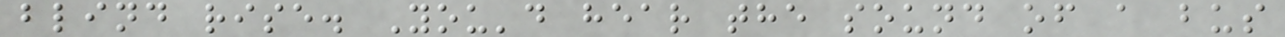blind rise. You'd hear the sound of a bus
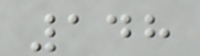148
